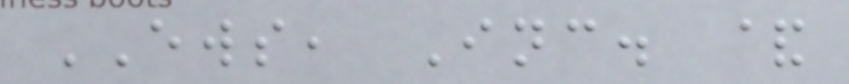EWS, Inc. &
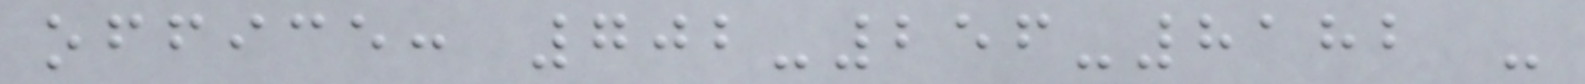office: 702-256-8182 -
